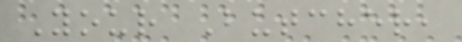Your Butcher,
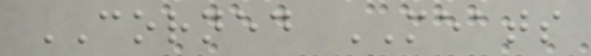CORNED MEATS
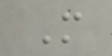M
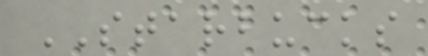STARBUCKS
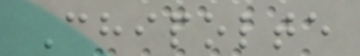Chipolte
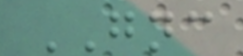GNC
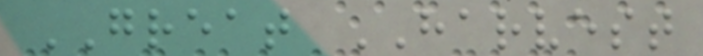GREAT HARVEST
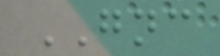GNC
